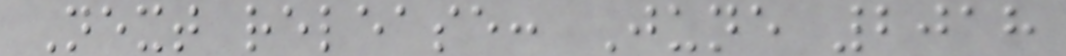Next release: June 2018
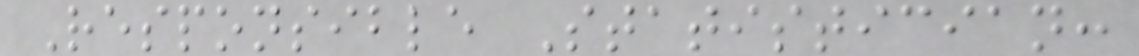Responsible Statistician:
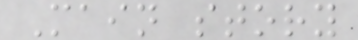Main story
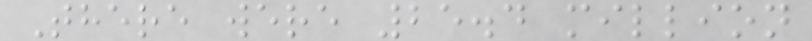There were 25.4 million
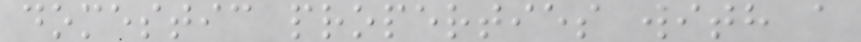domestic properties with a
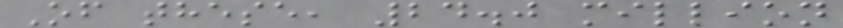Of these, 24.0 million
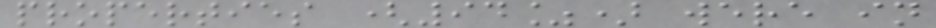properties (94%) were in
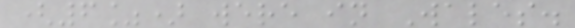(6%) were in Wales.
